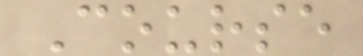Course
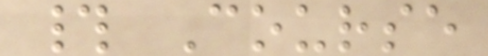# Course
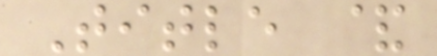Title &
